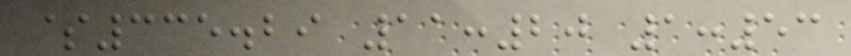$335.29 11:20 1:53
